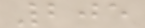205
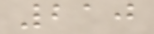210
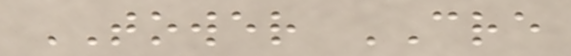TOWER CRE
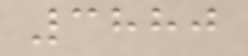3880
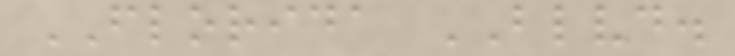FLORIDA BLVD.
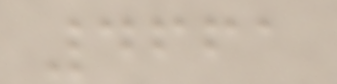4661
